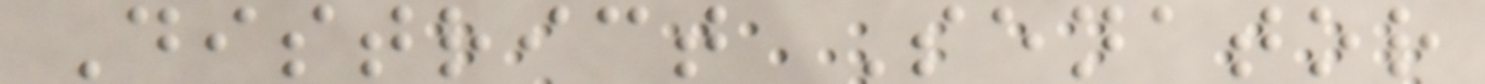District Senator
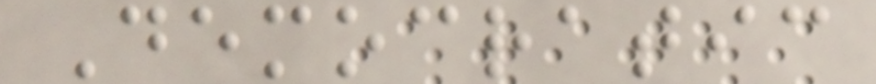Democratic
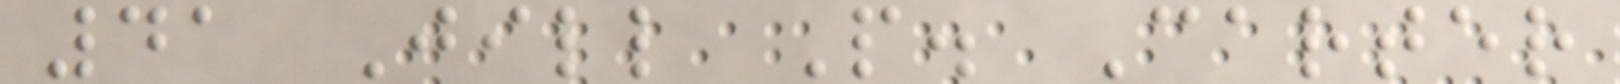41 Jill P. Carter
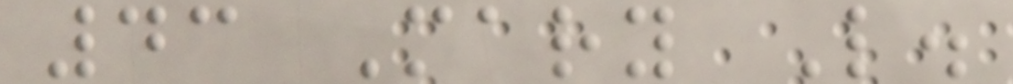43 Mary L.
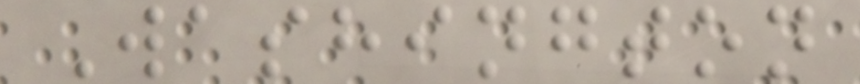Washington
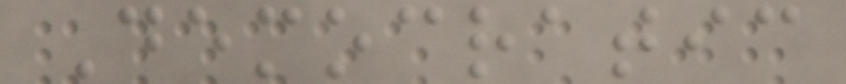Democratic
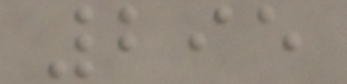295
